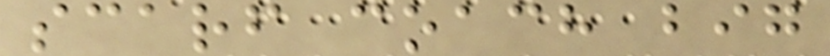scarf coach big
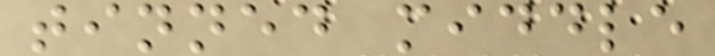tinned middle
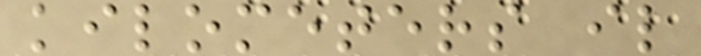kilometers il
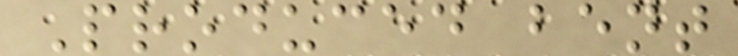Produced bent
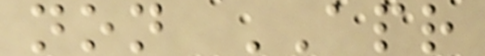non APR
